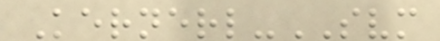Kernerl-SVM
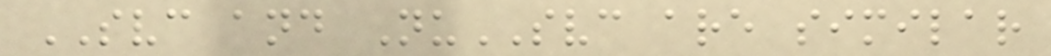SVC and NuSVC are similar
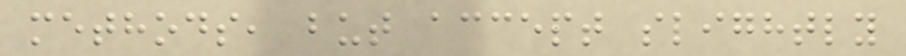methods, but accept slightly
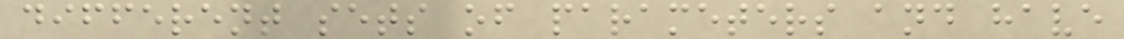different sets of parameters and have
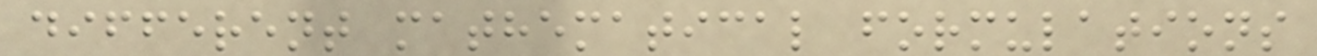different mathematical formulations
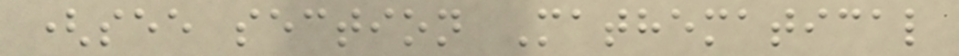(see section Mathematical
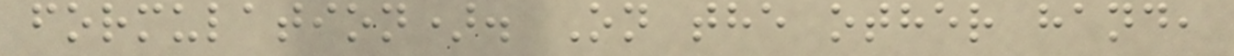formulation). On the other hand,
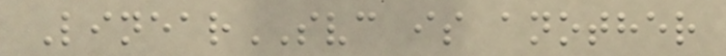LinearSVC is another
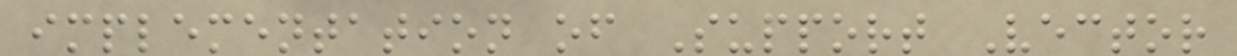implementation of Support Vector
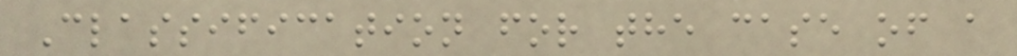Classification for the case of a
